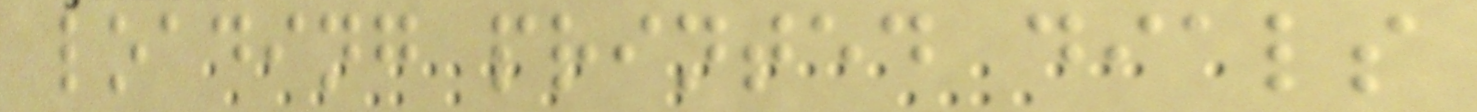loading printed dials
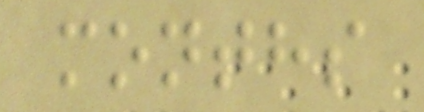months
